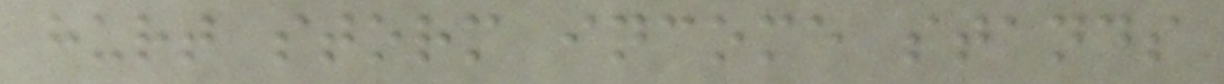hurt storm income stands
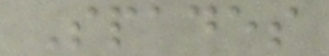Spades
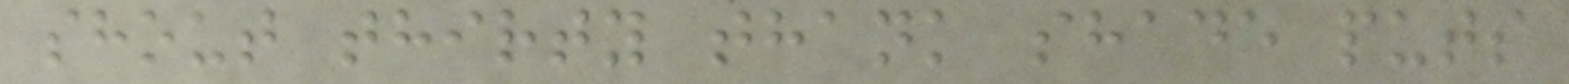shout thirty thank shade puts
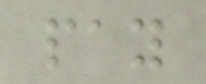pay
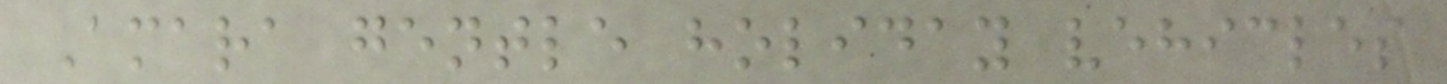Amara gentle holiday vehicles
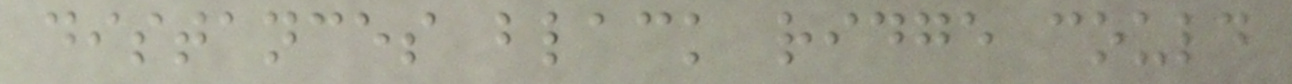distances black ridge could
